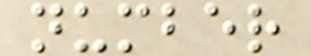number
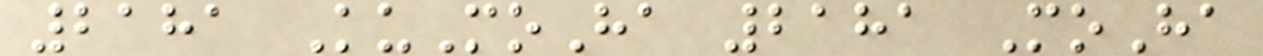2181 KuMoHa 2181 MoHa
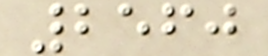2560
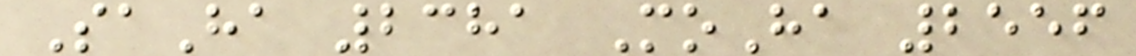SaHa 2381 MoHa 2556
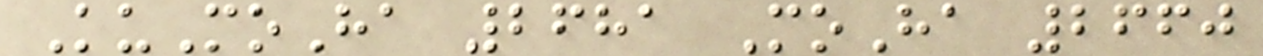KuMoHa 2681 MoHa 2660
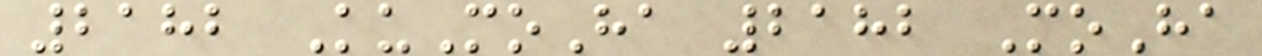2182 KuMoHa 2182 MoHa
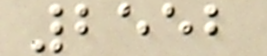2552
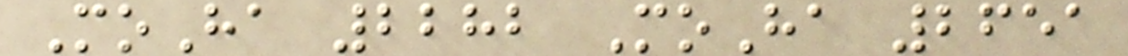MoHa 2282 MoHa 2651
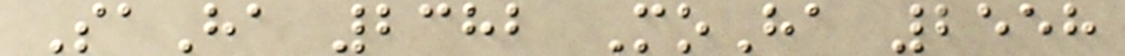SaHa 2382 MoHa 2558
